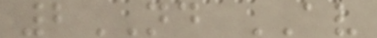2ND AV
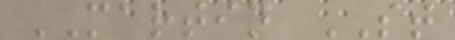MARTIN ST
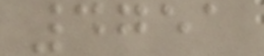4751
